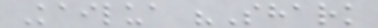Kailua "Shark
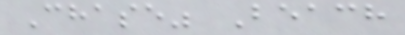Chase" Beach
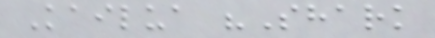Kailua "Shark
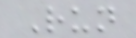Run
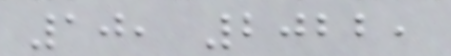10, 2022,
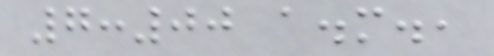7:00 a.m.,
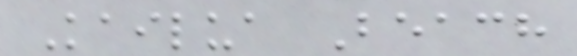Kailua Beach
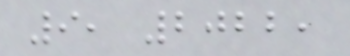9, 2022,
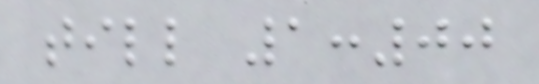till 1:00
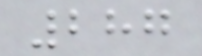287
